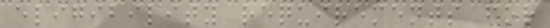eligibility requirements for
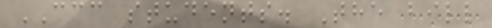CCC students. The bill
